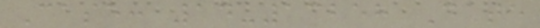Case: 14-13258 Date
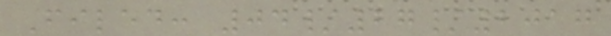Filed: 04/27/2017
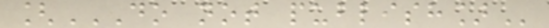[DO NOT PUBLISH]
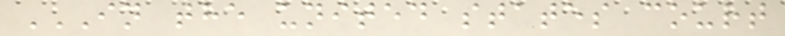IN THE UNITED STATES COURT
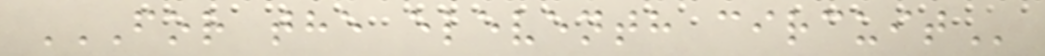FOR THE ELEVENTH CIRCUIT
